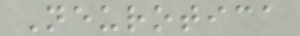Neurotica
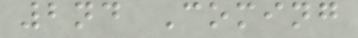2nd Coming
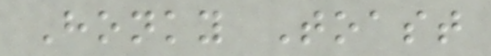Honky Toast
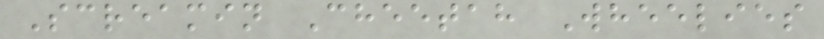Screamin Cheetah Wheelies
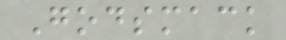Godsmack
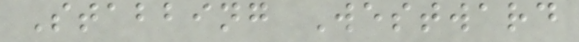Stabbing Westward
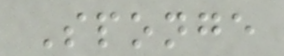Sponge
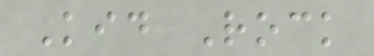Kid Rock
